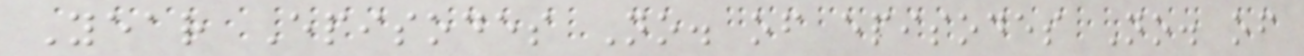Year Episodes No. of episodes No. of
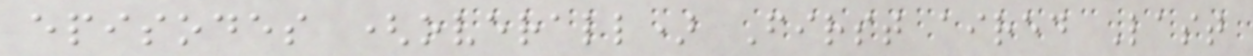episodes (overall) First aired Last
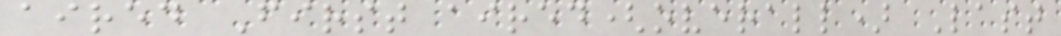aired First aired(overall) Last
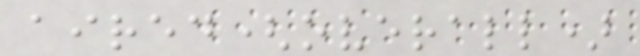aired(overall)
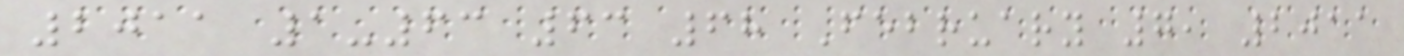2011 1-63 63 68 February 7, 2011
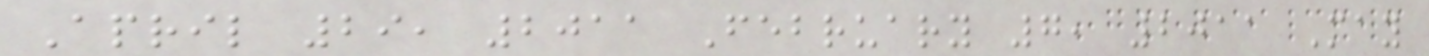April 29, 2011 February 7, 2011 May
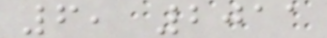6, 2011
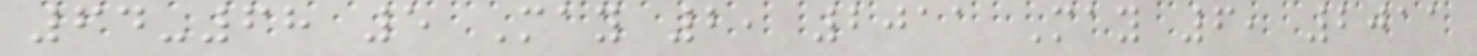64-68 5 May 2, 2011 May 6, 2011
